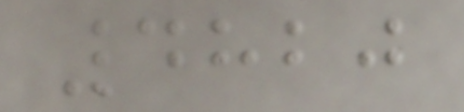4820
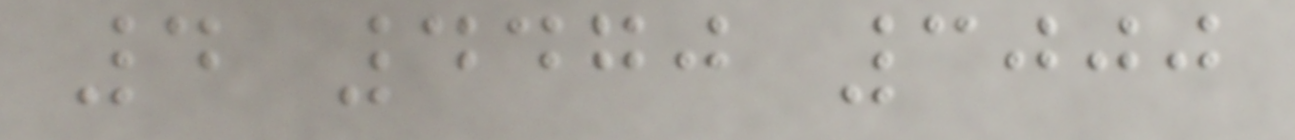4 4470 3000
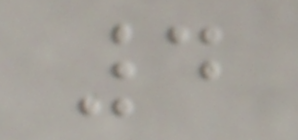4
